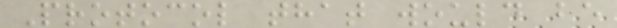Protocol that would be
